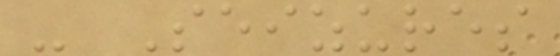- Seizures
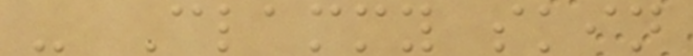- Clammy skin
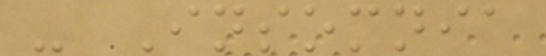- Insomnia
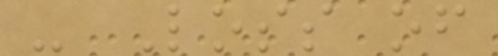- Loss of
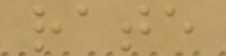rate
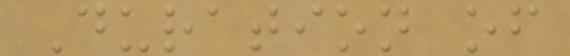Duration of
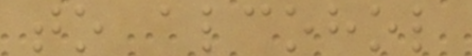to alcohol
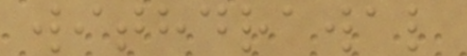withdrawal
